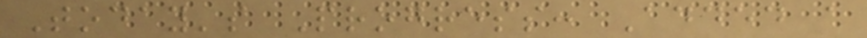Today's Progress: Added a
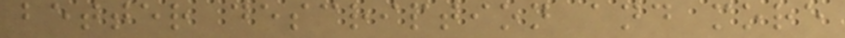better description and more
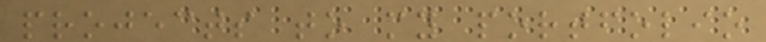projects to my portfolio
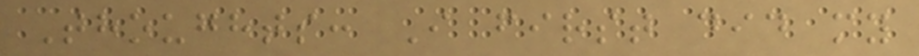Thoughts: I first did my
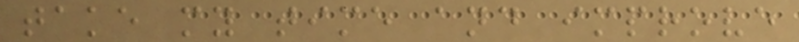take my time and improve
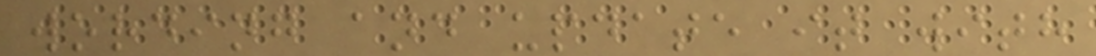wording and update it with
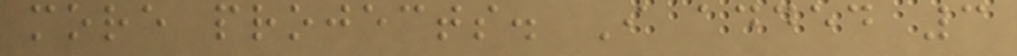more projects. I added 3
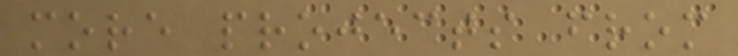more projects from
